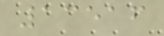13516
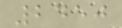2450
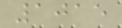1015
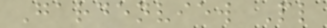Gardenview Pl
